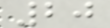20
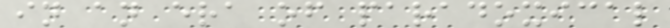in an era of paradoxical
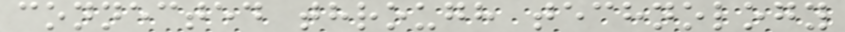connected through technology
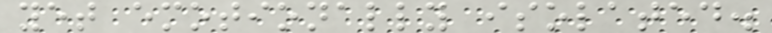yet emotionally isolated.
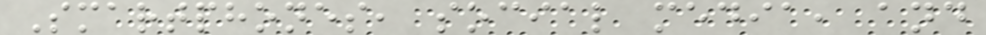Smartphones, social media, and
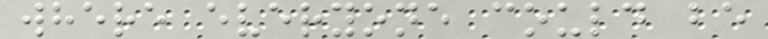where everyone could be
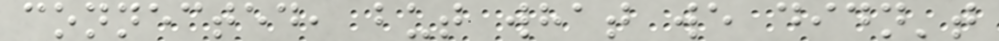connected, but what we didn't
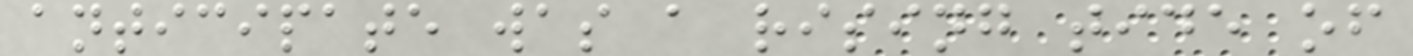anticipate was a rising tide of
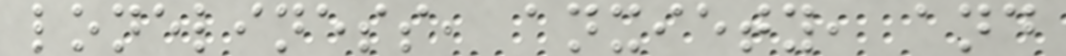loneliness, anxiety, and
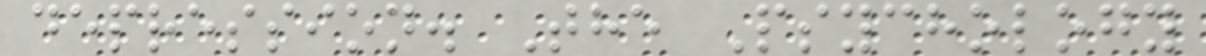depression. The Psychology
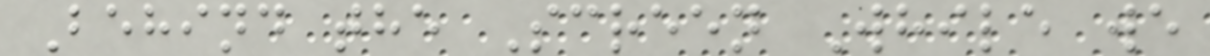Behind the Screen While we
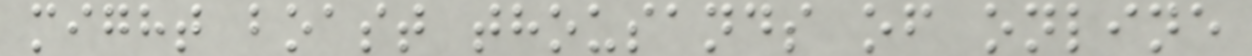might boast thousands of online
